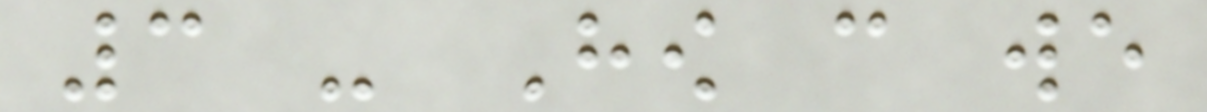3 - How can we
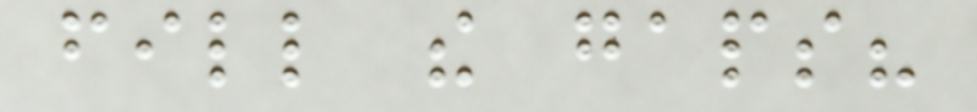fill the gaps?
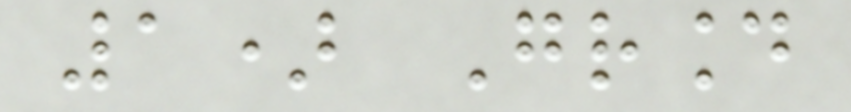1) Ground
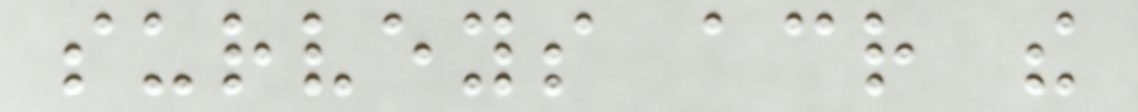surveys across the
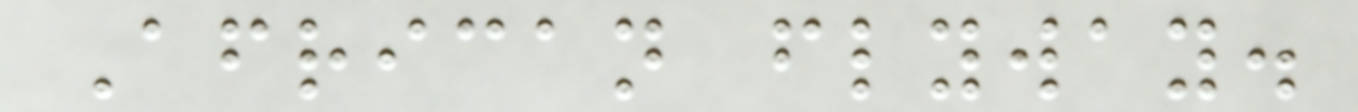African flyway.
